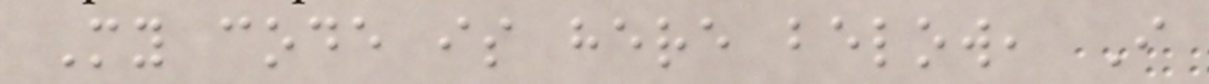My code is here below, I
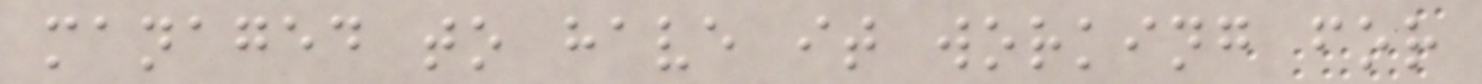managed to have it working for
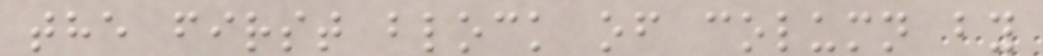the first block of column by
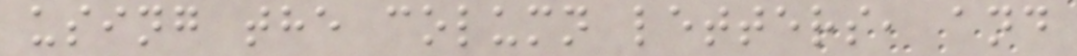using the column letters, and
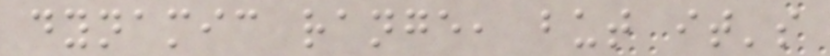dynamic range, but it's
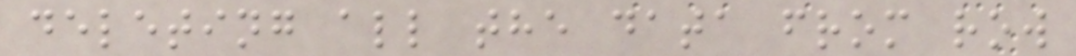deleting all the data from row
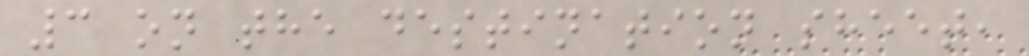3 on the destination sheet,
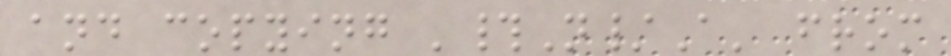and copying '#N/A' from
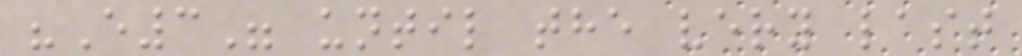"E3" until the very last
